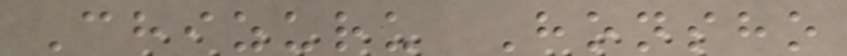Chizuru Honsho
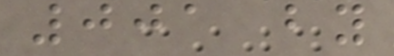001 by
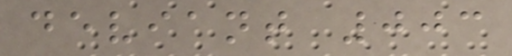deviant 003
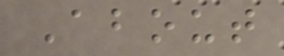About
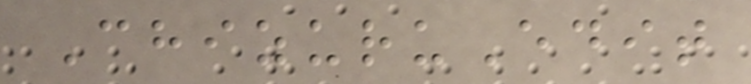ChizuruEdit
